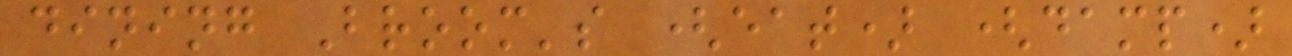dining Broom's (eat) (damp)
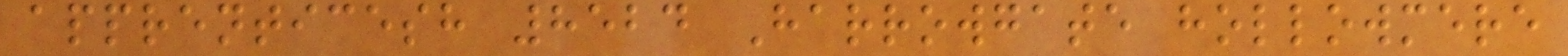apprenticesh 8524 Harrowgate hollowmere
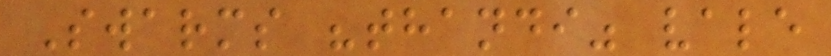Swarms "thandi" vale
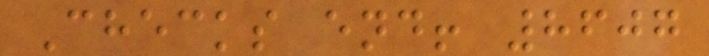Checks end! 8607
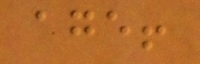age!
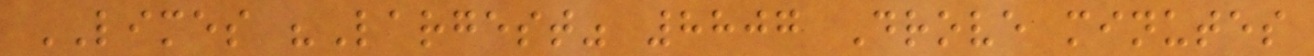LIMES "Largest" 8807 Drove minutes
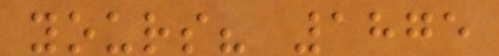yours? 1875
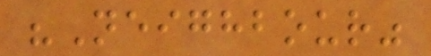"Neighbour"
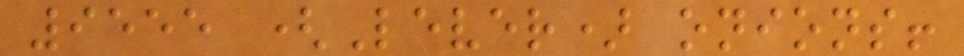9555 (Lever) onions!
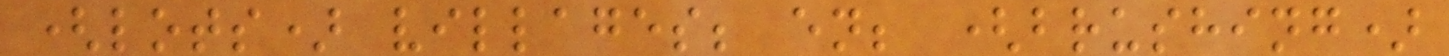(lots) villages; en; (brushing)
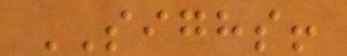SIGHS!
